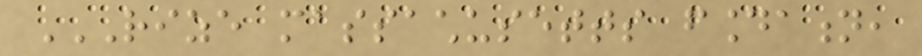RIZE MASSACHUSETTS FOUNDATION,
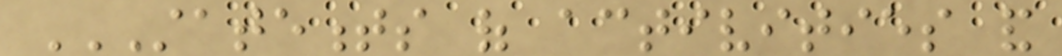STATEMENTS OF ACTIVITIES AND
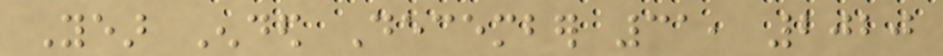Year Ended December 31, 2020
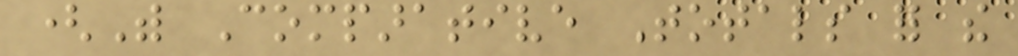(With Comparative Totals for the
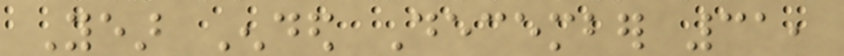Year Ended December 31,
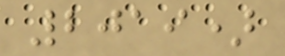2019)
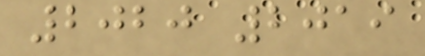2020 2019
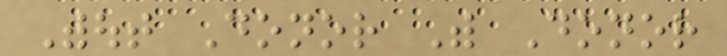Without Donor With Donor
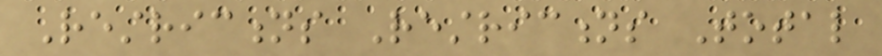Restrictions Restrictions Total
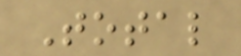Total
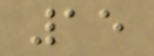15
